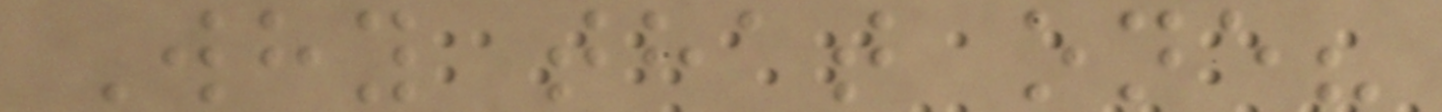Why that one?
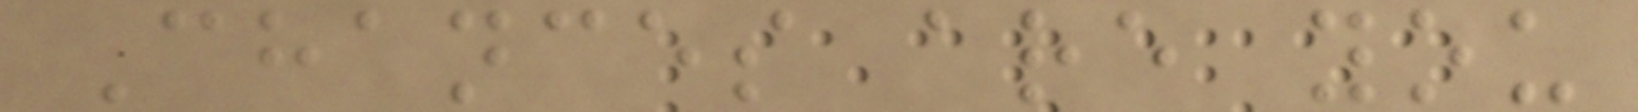Chances are you
